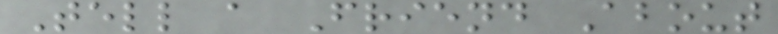Tell a Friend About
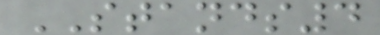STANDS4
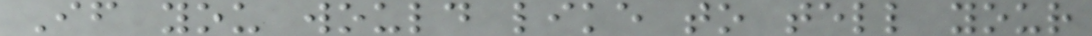If you would like to tell your
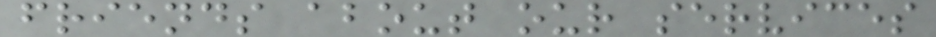friends about our services
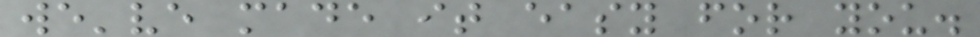we've made it easy for you.
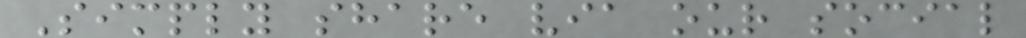Simply share via our social
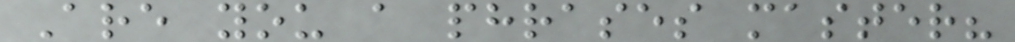Are you a phrases master?
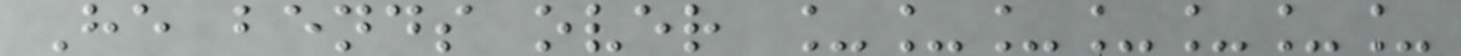He bends over _______
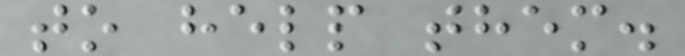to help them.
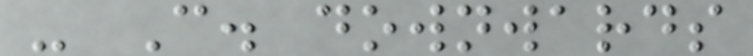- C. downwards
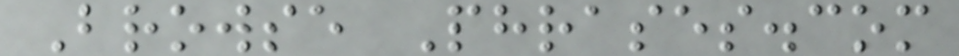Browse Phrases.com
